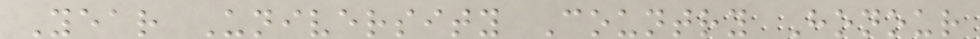Year University Country Honour
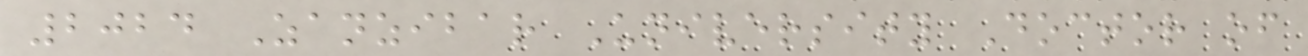2024 Zanzibar University Doctor of
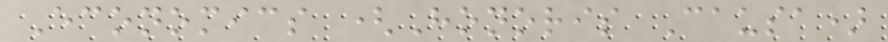Economics (Honoris Causa)
